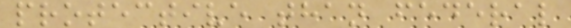protective than federal
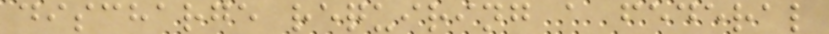discharge requiring a federal
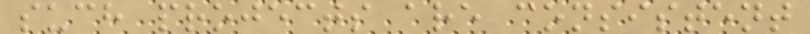such projects are consistent
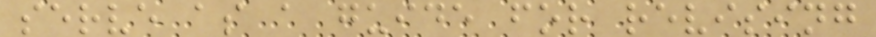serve as a guide for revising
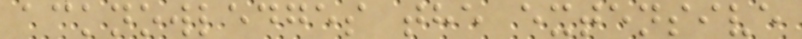acknowledges the extensive
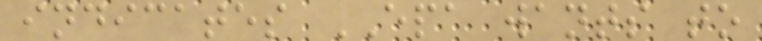indicates EPA wants to
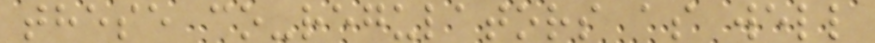these co-regulators as well
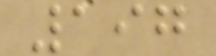197
